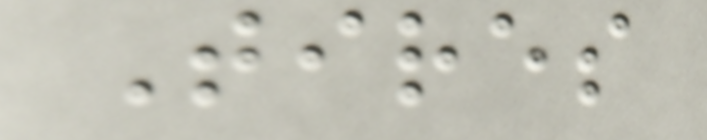Tires
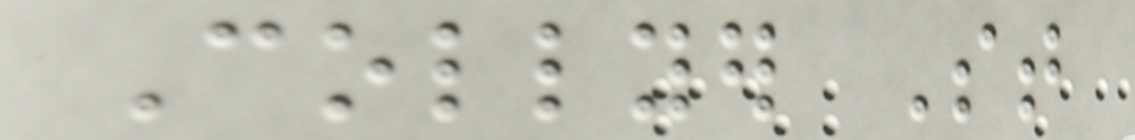Collyer St
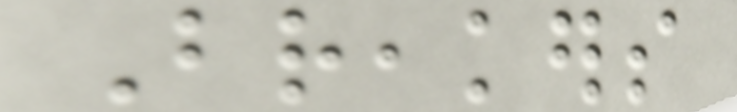Breakers
